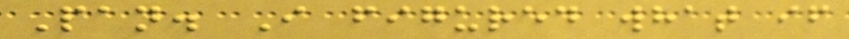Pan. I figured what if
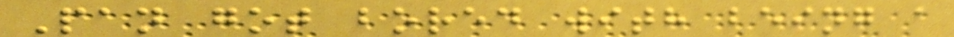Pan got bored with being a
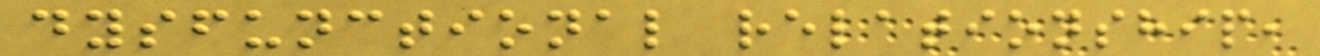dysfunctional relationship,
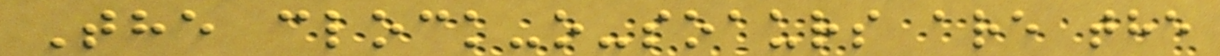The clock-o-soaurs are the
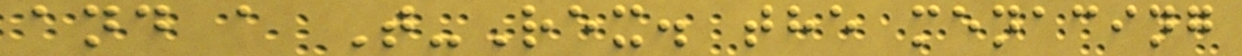and a T-Rex. the menacing
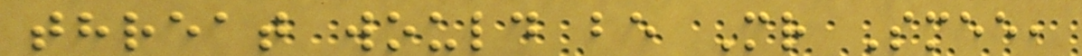threat would be Mr Smee,
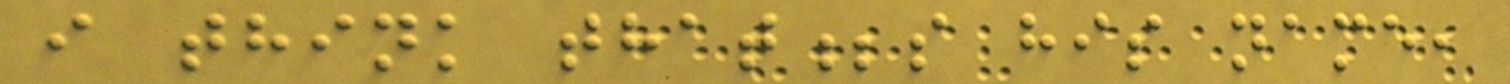i think that;s his name,
